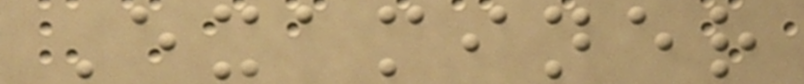Examiner
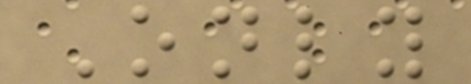Only
